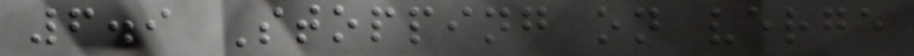6.9 Stopping on verge
